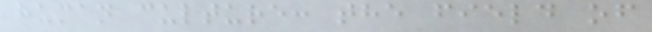human culture: the field of
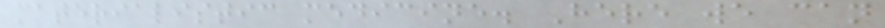materialistic medicine. Here we can
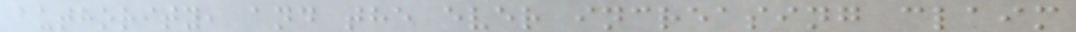authority, and the ever increasing claim
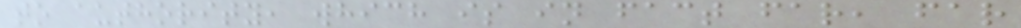to authority, which is in fact far, far
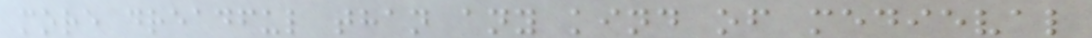more dreadful than any kind of medieval
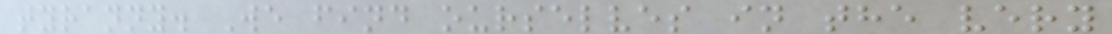tyranny. We find ourselves in the very
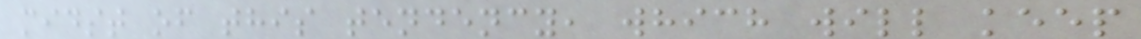midst of this tendency, which will keep
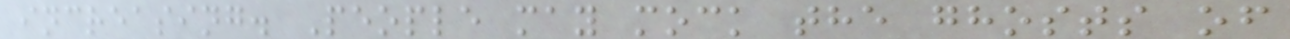increasing. People may mock the ghosts of
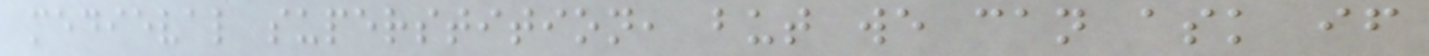medieval superstition, but we can ask if
